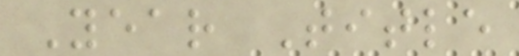Year Title
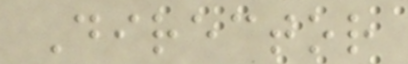Director
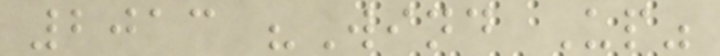2013 "Wind Up"
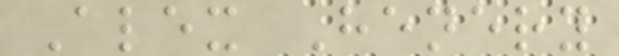Alex Henery
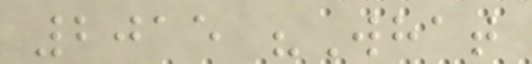2015 "What
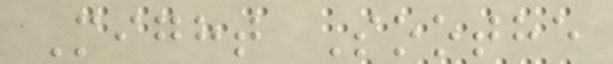Might Soothe
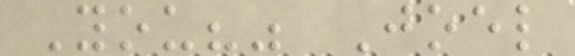You?" Joel
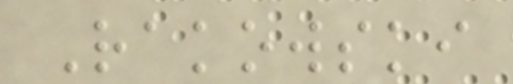Rakowski
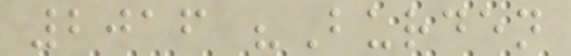2016 "Burden
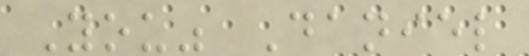You" Daniel
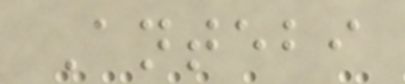Antebi
